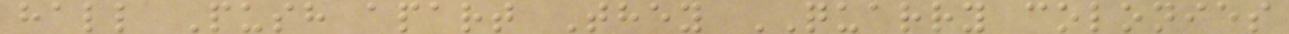hall Push apart They QUARRY colonies
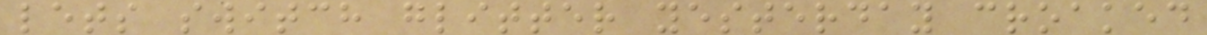lets switch glitter yesterday croaked
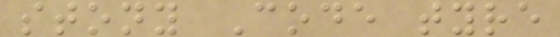stony Code tyre
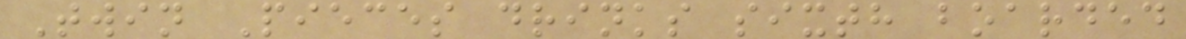Twin Pieces drinks sixth boarded
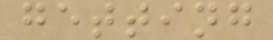getting
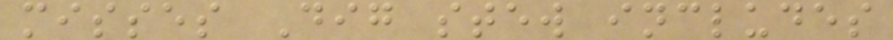misses Dig stew includes
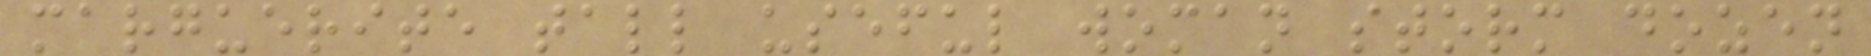marguerite tall useful woman storm dozen
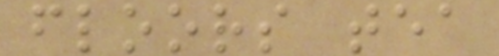floors tea
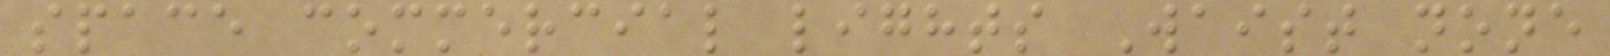space commercial lights Waist none
